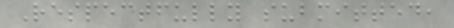Respectfully submitted,
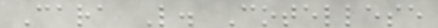Cara L. Cotellese
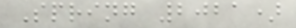Spring 2021)
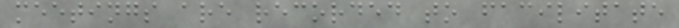meetings are recorded to facilitate
